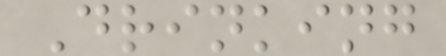Drinking
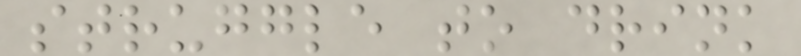struggle to drink
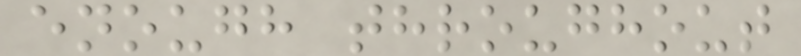enough throughout
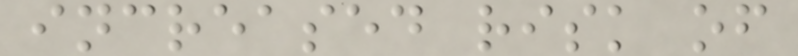increased risk of
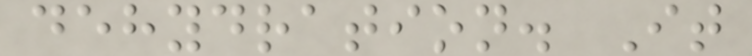dehydration. It
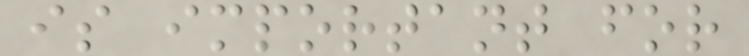is important for
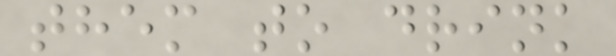them to drink
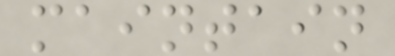maintain
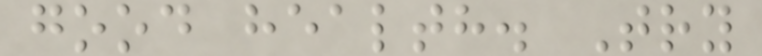good health. Try
